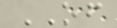OF
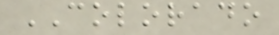COLORADO
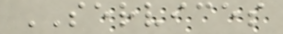SERVICES
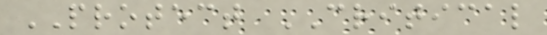PROTECT CRITICAL
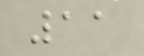11
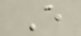E
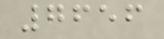7656
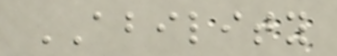ABILITY
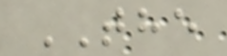THE
